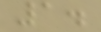1.
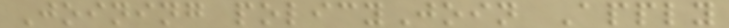Joining policyJoin Apply
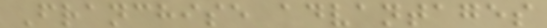Franchise advantages
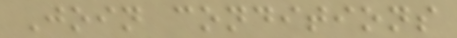Join conditions
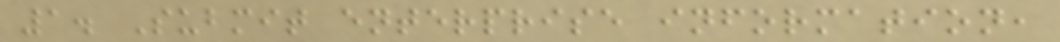1. Submit enterprise information,
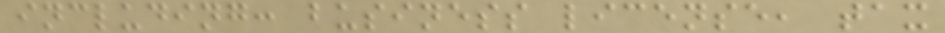including: business license, tax
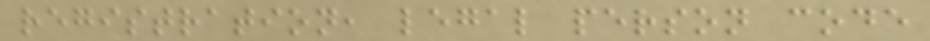registration, legal person code
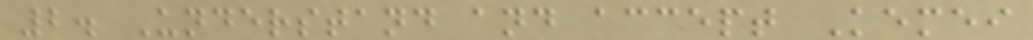2. Understand and accept Kemei
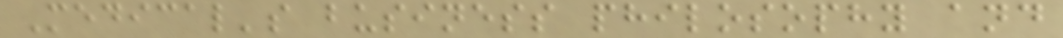Medical's business philosophy and
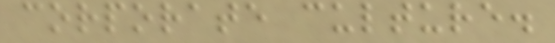corporate culture.
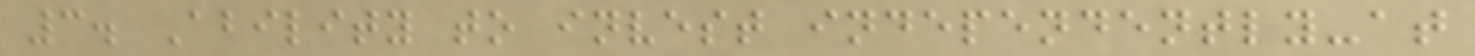3. Ability to invest independently-at
